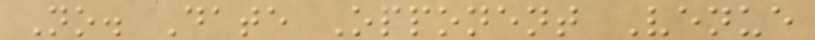No. Date Opponent Venue
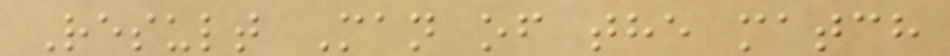Result Man of the match
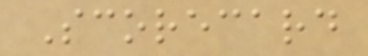Scorecard
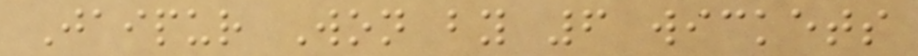Jaipur Won by 6 wickets
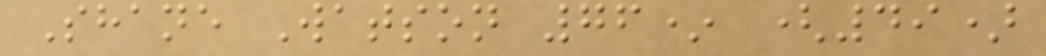Shane Watson 76* (49)
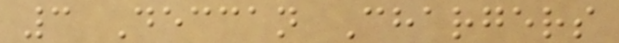3 Deccan Chargers
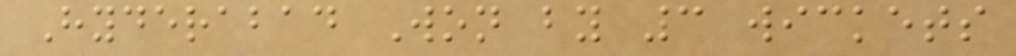Hyderabad Won by 3 wickets
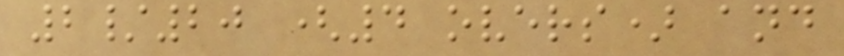2/20 (4 overs) and
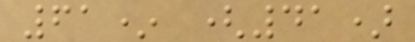61* (41)
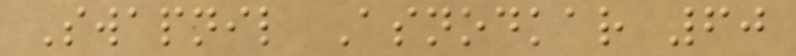Swapnil Asnodkar 60
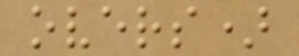overs)
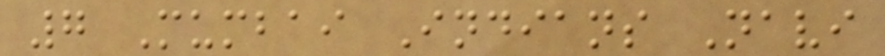7 Mumbai Indians Navi
